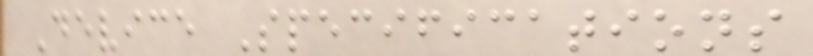Device Specifications
